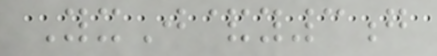YxJ&y3g
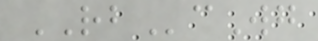RBcWg
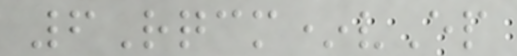6Rqcm*vEp
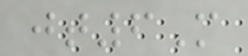jt6M
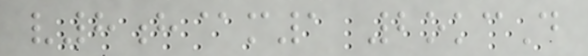v8h@m1 2okcD
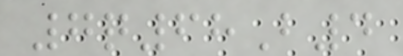7q68B4
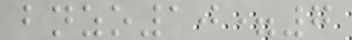bnzo10=7
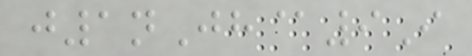j1nJh@9I
